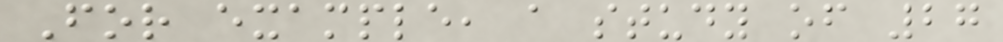For example, a study of 27
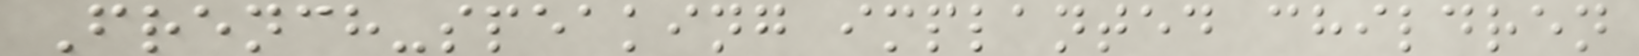French-speaking implanted children
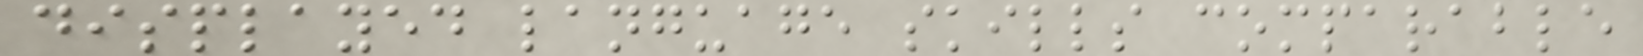displayed language skills comparable
